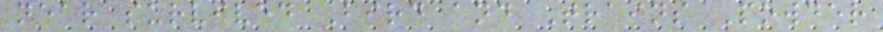near survived Bird and Trains Powder
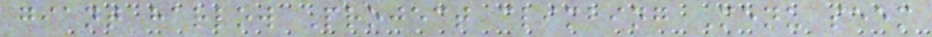giant harlow Project climbing Menu seem
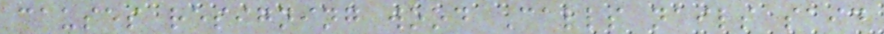causes resigning wood Calls nails said
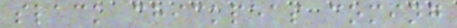slack chickpeas coming
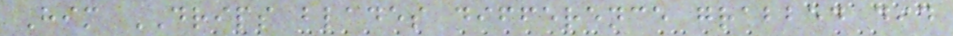Him DRIPS blades difference grabbed did
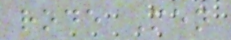rode Men
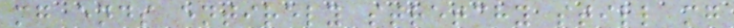mg ends entirely stretchy still mg
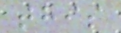this
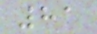81
